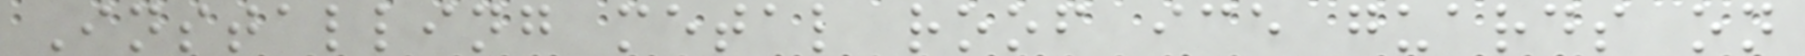Installing metal roof ice guards on
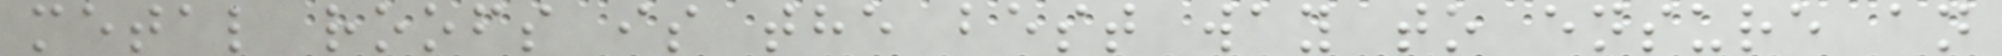metal roofs is the best way to ensure an
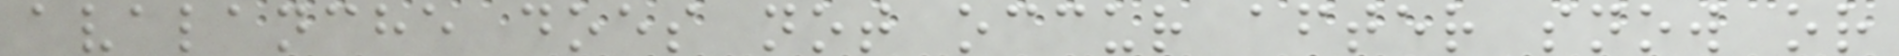avalanche does not occur after snow or
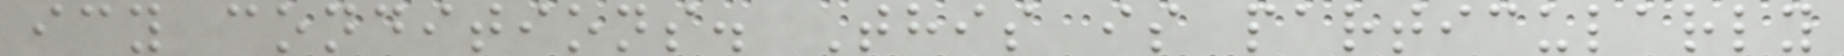icy conditions. This is particularly
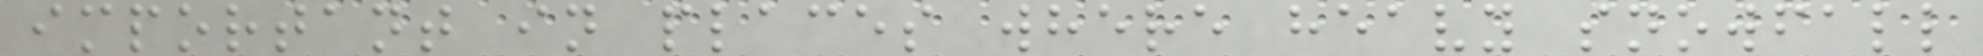important in places where heavy snowfall
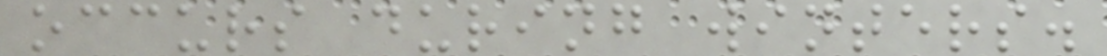occurs during winters.
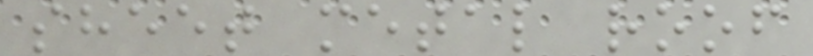sheet metal roof
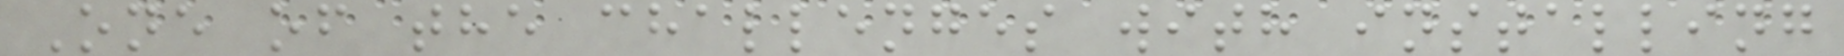One of the challenges with installing
